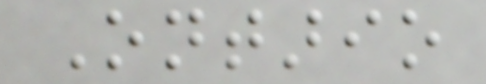Ontario
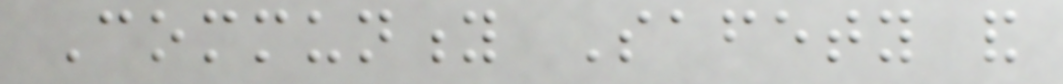Community Safety and
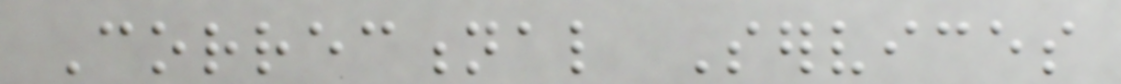Correctional Services
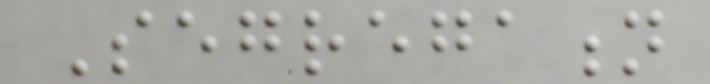Segregation
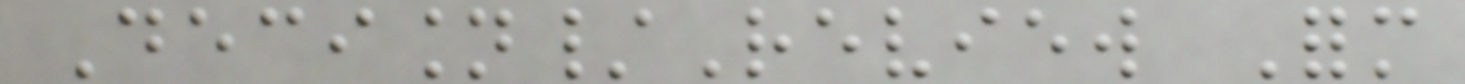Decision/Review Form
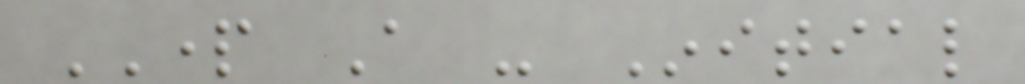PART A - Initial
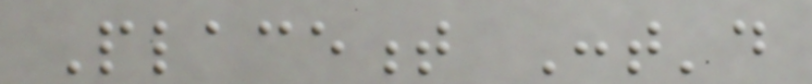Placement Cont'd
